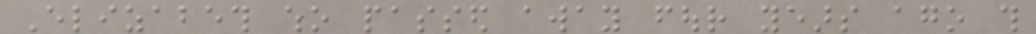Elizabeth who passed away four years ago this
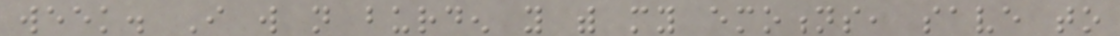week. I will not burden you with my emotions, save to
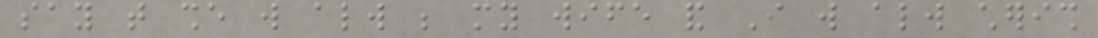say that she will always be my wife and I will always cherish
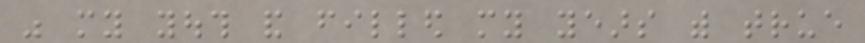was my youth and filled my years with true
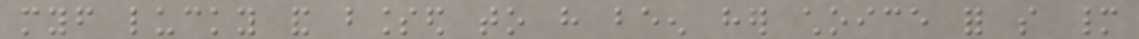myself lucky and blessed to have been her choice for so many
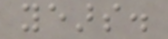years.
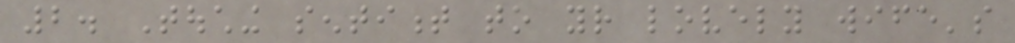2. Touching sentiment to your lovely wife's
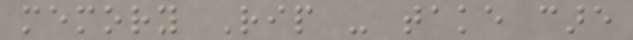memory Rip - take care
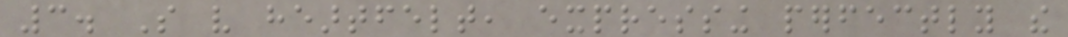3. So very heartfelt, expressing perfectly the
